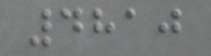4810
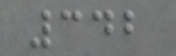342
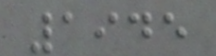1945
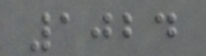1024
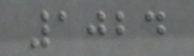1024
